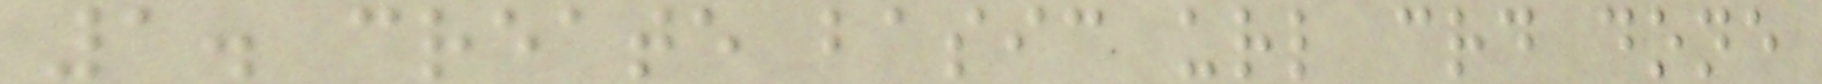1. create basic url crd done
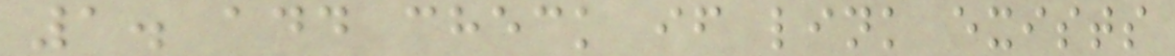1. add check if link exists
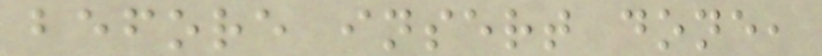before insert done,
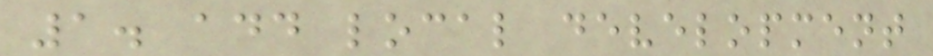1. add local development
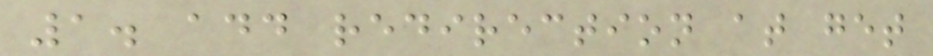1. add redirection at get
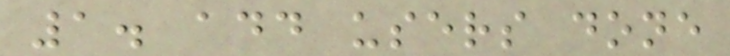1. add users done
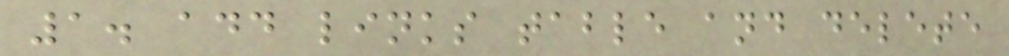1. add links table and delete
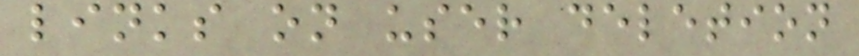links on user deletion
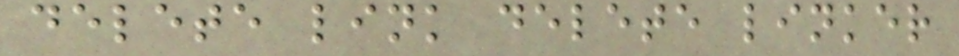delete link delete linker
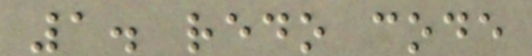1. redo code
